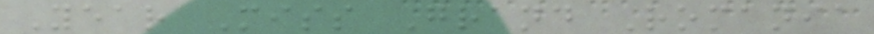Year Miss Grand Romania
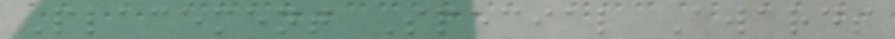Placement Special Awards
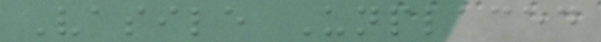Vasile Unplaced
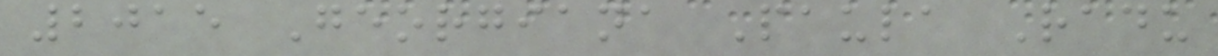2015 Georgiana Paula Radu
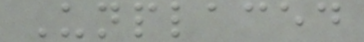Unplaced
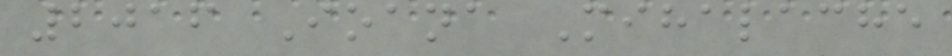2016 Ioana Mihalache
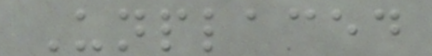Unplaced
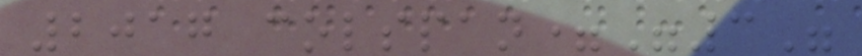2017 colspan="3"
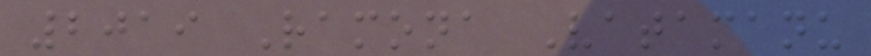2019 Ramona Vatamanu
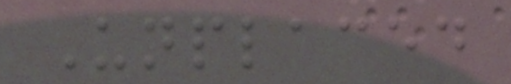Unplaced
